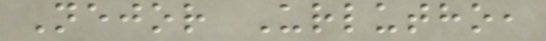Nejor Urlutho,
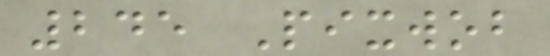245 Pixwob
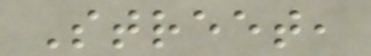Street,
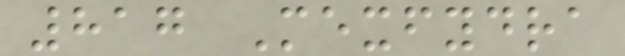817 Mexfydra
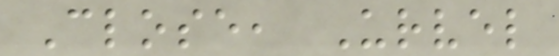Close, Urvel
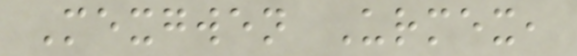Mexgwen Urmex,
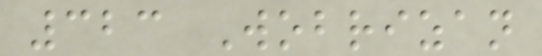323 Wobrizan
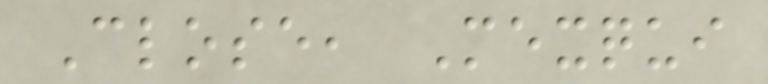Close, Mexqui
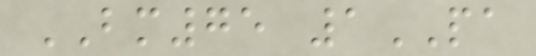BM75 1PA
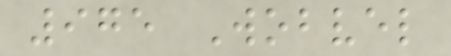975 Wobvel
